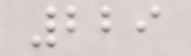229
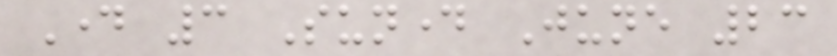Day 3 Sunday June 23
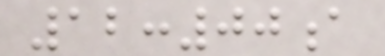12:00a
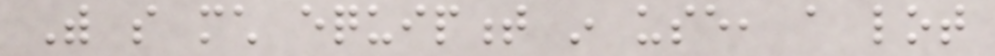With so much equipment in use, a lot
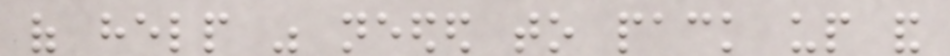of help was needed to pack up and
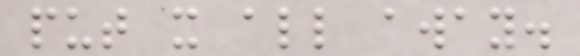put it all away.
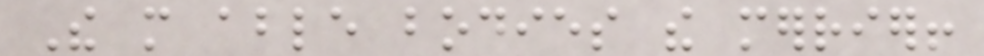The more able bodies the merrier!
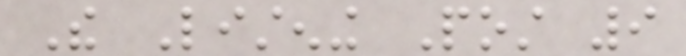The Listening Post 9
